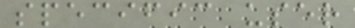specific user
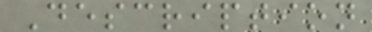Description
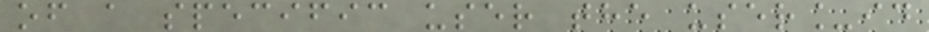of a specific user the user_id
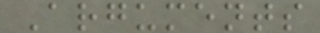Arguments
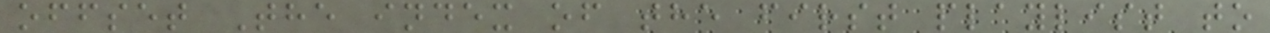offset The index of the first playlist to
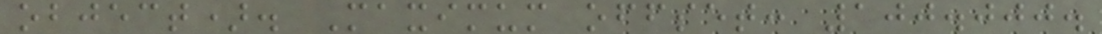object). Maximum offset: 100.000.
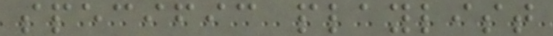specific playlist
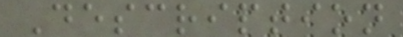Description
